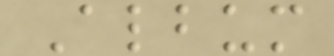Album
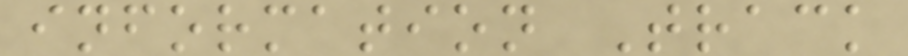information Track
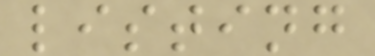listing
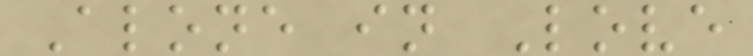Alone in Love
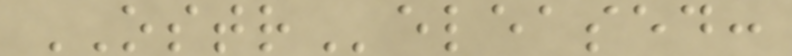OSTReleased:
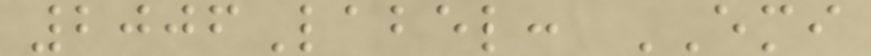2006Label: EMI
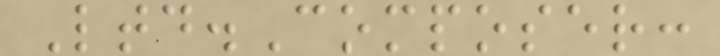Ltd.Composer:
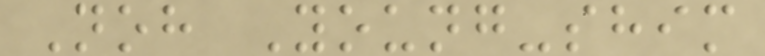Noh Young-shim
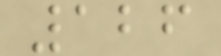126
